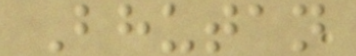Bhutan
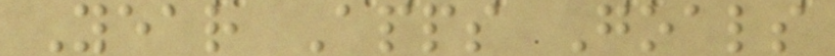Year Apps Goals
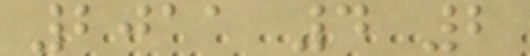2011 4 2
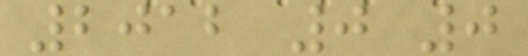2012 0 0
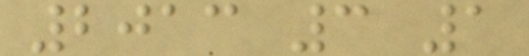2013 3 1
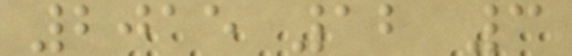2015 12 3
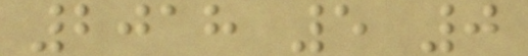2018 5 0
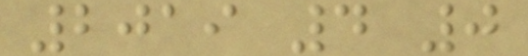2019 4 0
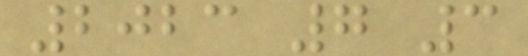2023 7 3
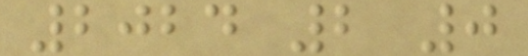2024 2 0
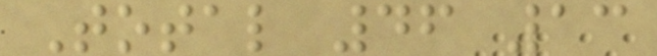Total 46 13
